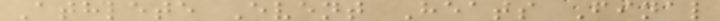Athlete Event Heats Final
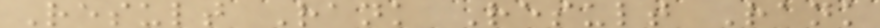Result Rank Result Rank
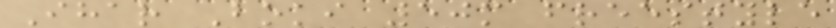Ihar Boki 50m freestyle
